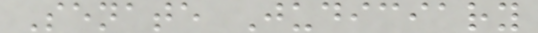Senate Judiciary
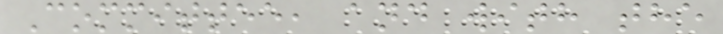Committee, and with the
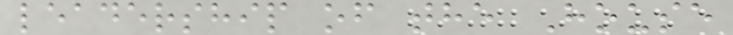leadership of the House
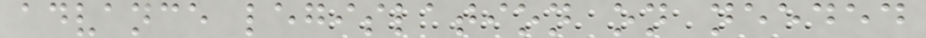advance legislation on needed
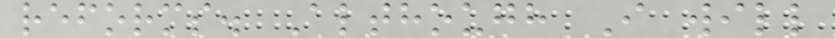reforms. Although I will
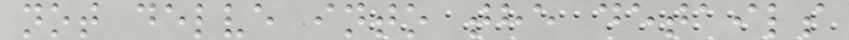not delve into the details
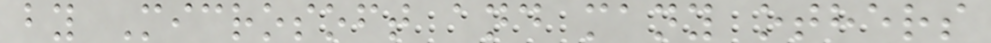by Microsoft and many others
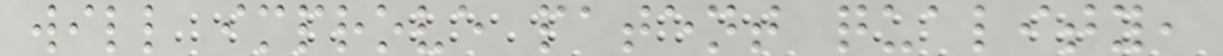will improve patent quality,
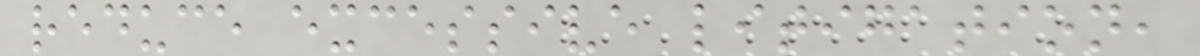reduce excessive litigation,
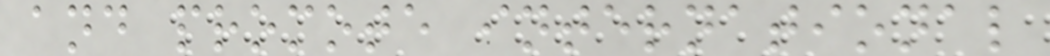and promote international
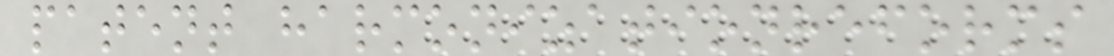patent harmonizationreforms
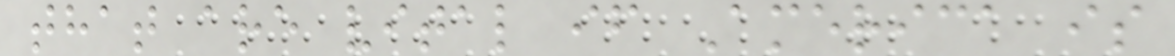that are vital if America is
